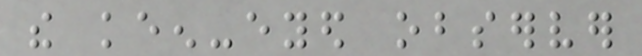the keen-eyed observer
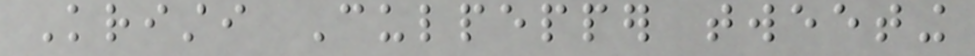Kristi Culpepper tweeting
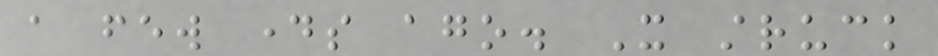a few days ago. It struck
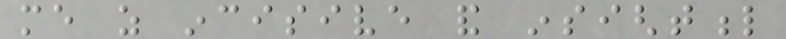me as incisive and insightful
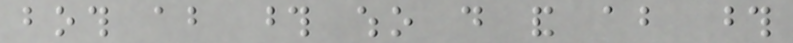both about those who do and about those
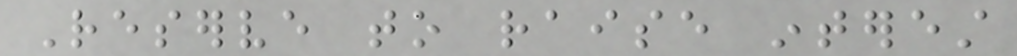Reserve to raise interest
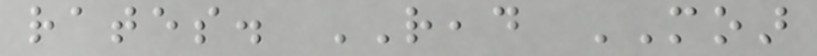rates. READ MOAR
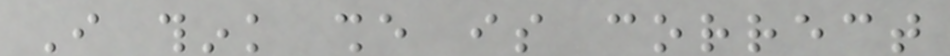I think she is correct
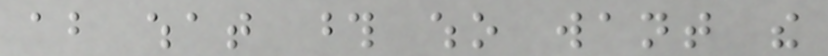about what those who want the
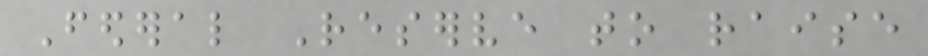Federal Reserve to raise
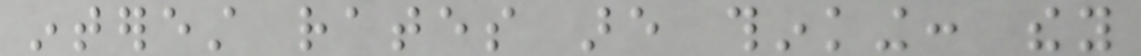interest rates are thinking: they
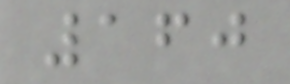160
